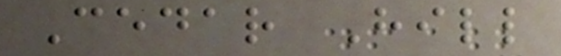Cedar Hill
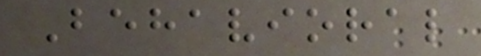Behavioral
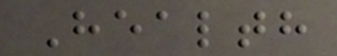Health
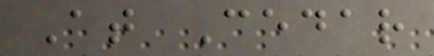At Cedar
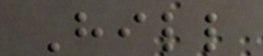Hill
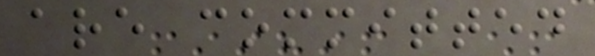are committed
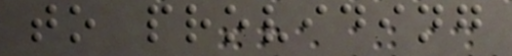to providing
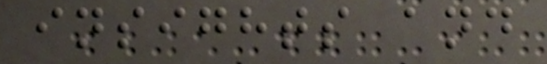insights and
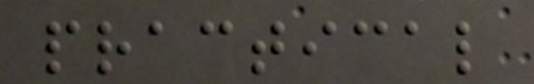practical
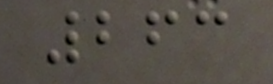263
